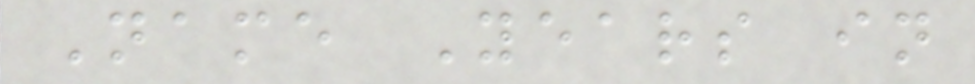Name Years in
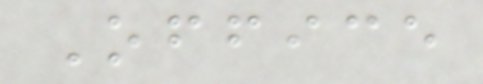Office
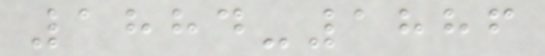1884-1886
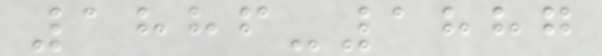1886-1887
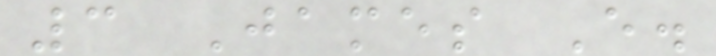3 James E.
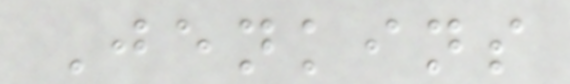Jenkins
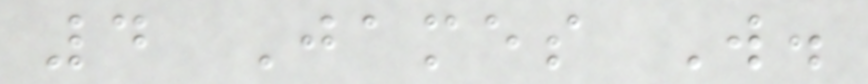4 James W.
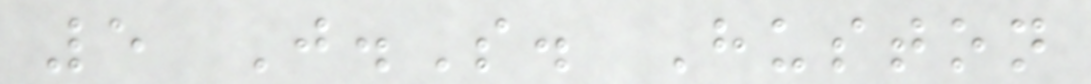5 J.S. Huston
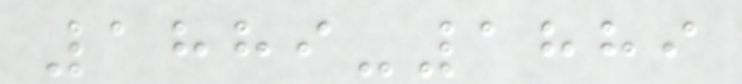1889-1889
